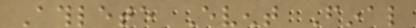Athlete Event Final
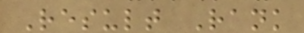Result Rank
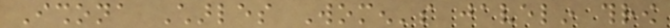Ishona Charles Women's javelin throw
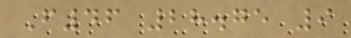F46 28.75 9
